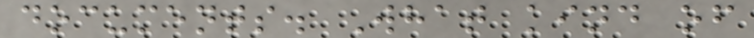documents. What kind of
